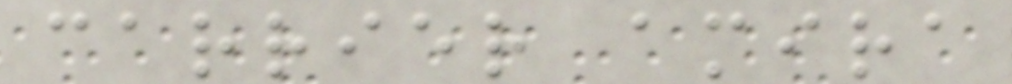carrier amira
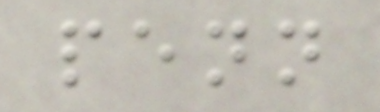penn
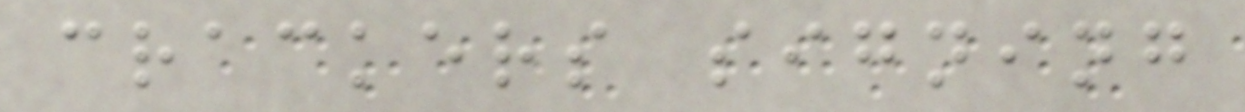crackers signing
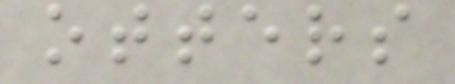otters
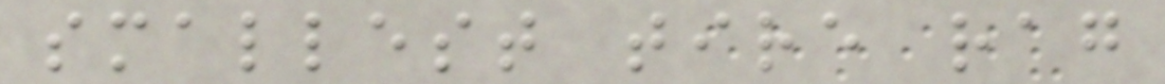smallest tire rag
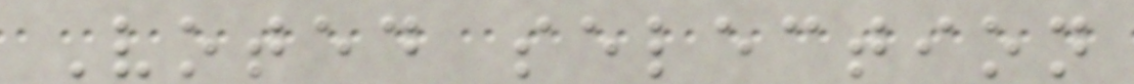Voted selection
